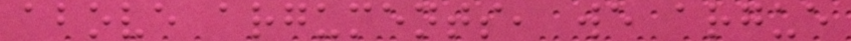above arguments, we argue
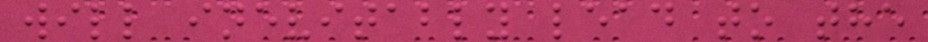will inevitably lead to the
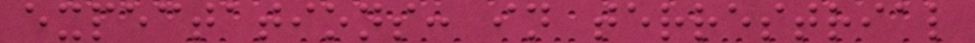expectations: in terrestrial
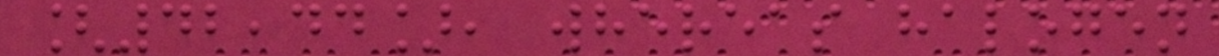[42,44], whereas halogen
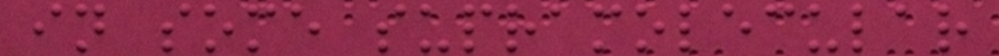in some supramolecular
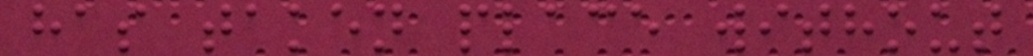has taken place without
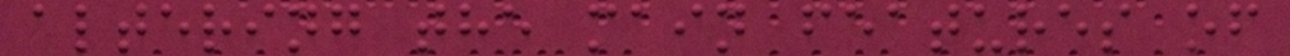altering the main features of
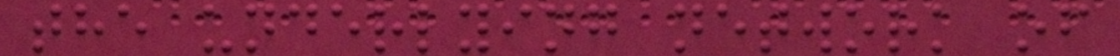the underlying network of
